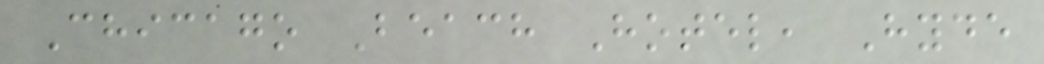Chicago Beach Hotel, Hyde
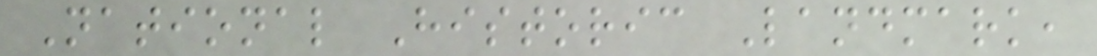National Historic Landmark,
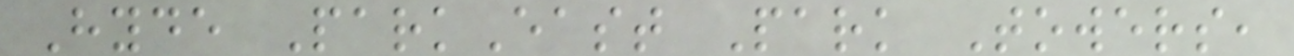Hyde ParkEast Park Towers,
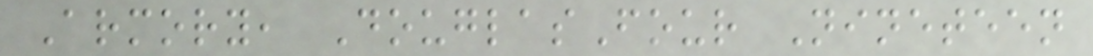Armory, DouglasFour Nineteen
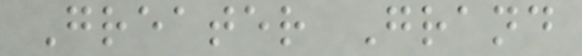Greater Grand
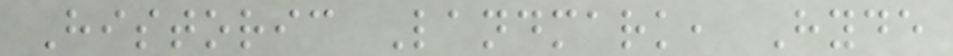Historic Landmark, Hyde
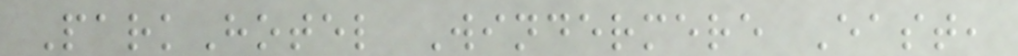ParkHotel Windermere East,
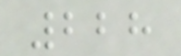228
